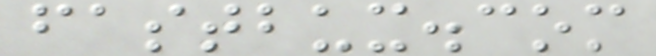fastbux.com
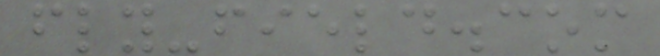fly-field.com
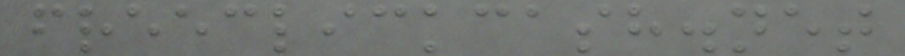freeclickcash.net
